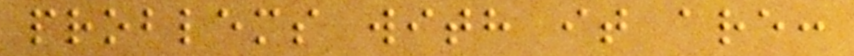problems with it are:
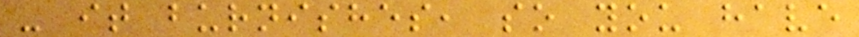- it burnishes, so you have
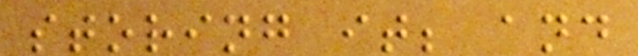storing it; and
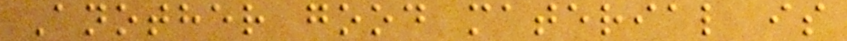Another good material is
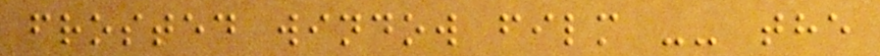frosted window film -- the
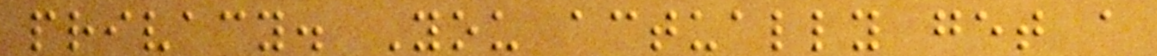privacy. You actually get a
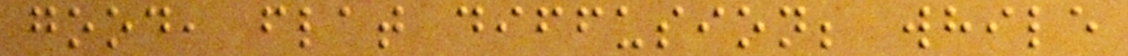good, flat diffusion; while
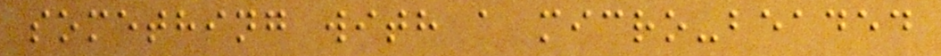something with a micro-beaded
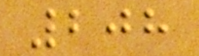208
